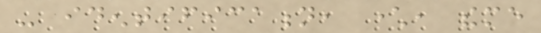- identification, character, theme
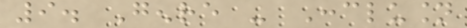9. Genre - Conclusion
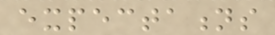expectations
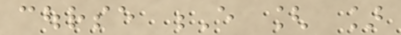course E [ ]
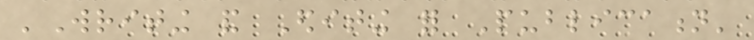'Writing and Editing for Publication'
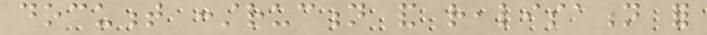document construction and realisation for
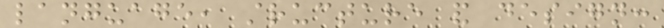language, structure and design:
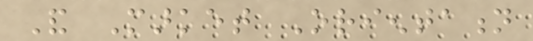And Market Orientation
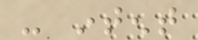- intent
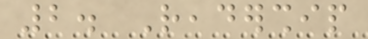2. Readership
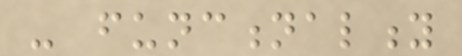- functionality
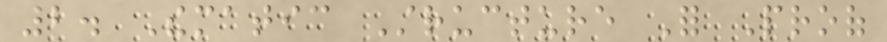2. Thematic Structure For Proof
